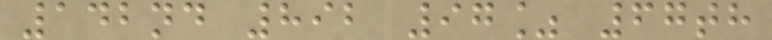142nd 892 97% 67th
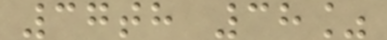37th 38%
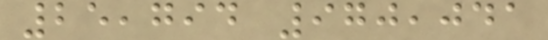25,794 970,041
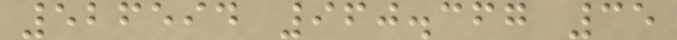526594 960.367 35
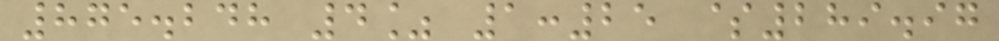875.248 4% 1:25 $289.97
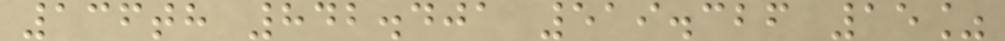136th 842.401 519.326 15%
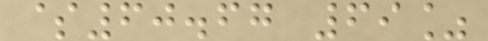$60.67 69%
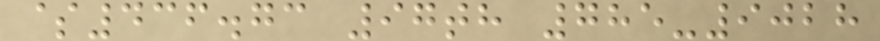$436.73 97th 785-9028
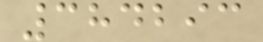384293
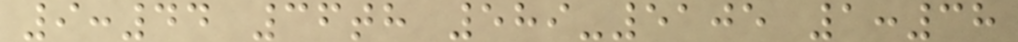9:44 36th 589-5105 1:38
